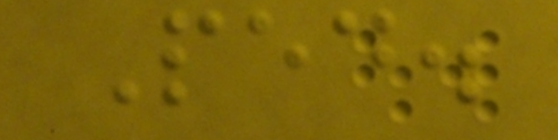Ped.
